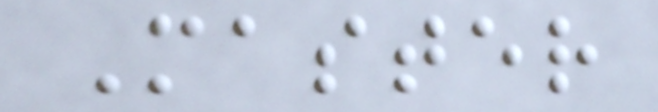Master
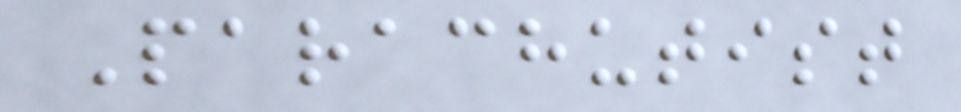Parachutist
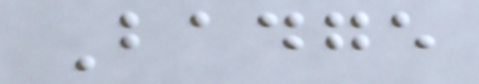Badge
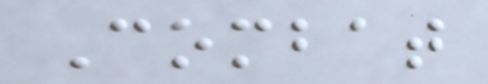Combat
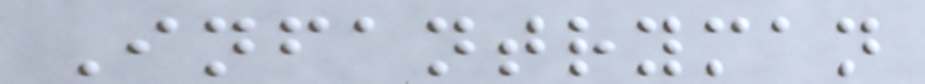Infantryman
